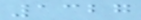1327
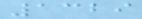1329
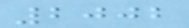2002
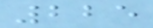225
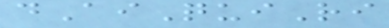dAiQuiRi
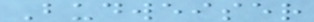Budweiser
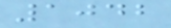1042
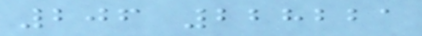206 228221
